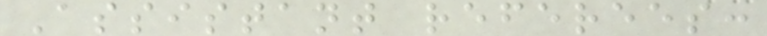Assistant referees:
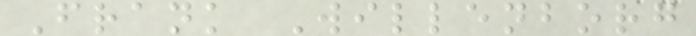Frank Willenborg
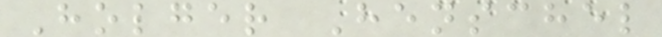Holger Henschel
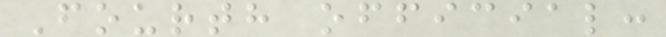Fourth official:
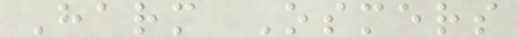Harm Osmers
